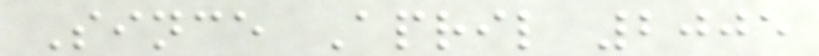Since April 2005
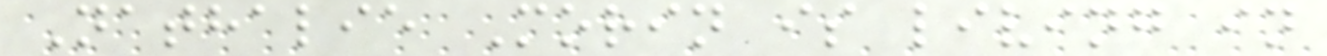Nathalie Morin is living in
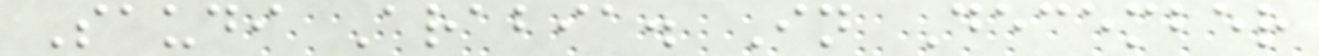Saudi Arabia. In December
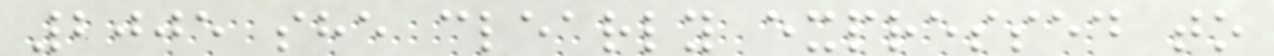2005 she clearly expressed to
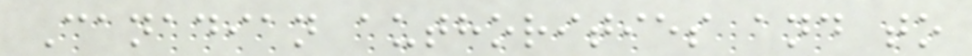Canadian authorities and to
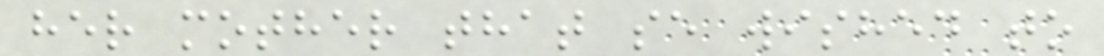her mother that se wished to
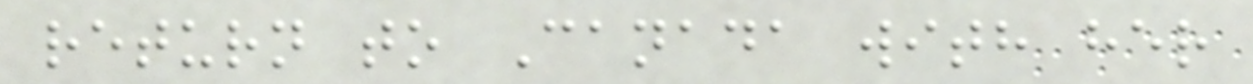return to Canada with her
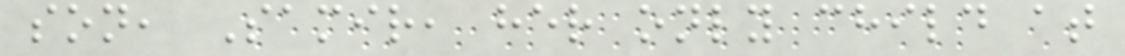son, Samir, her only child at
